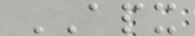APX
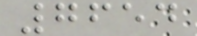7654
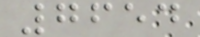7654
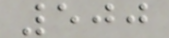500
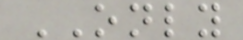ONLY
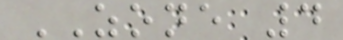ZONE 4
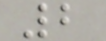2
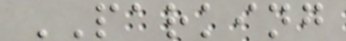PARKING
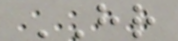HR
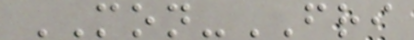MON-FRI
